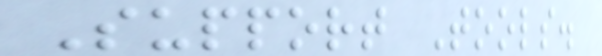Support Tools.
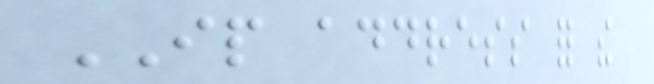IP address for the
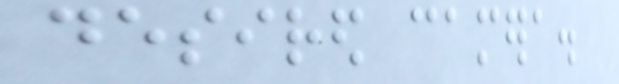desired camera.
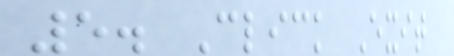5. Click Exit
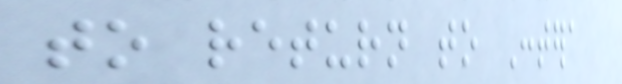to return to Contera
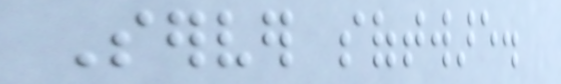Server software.
